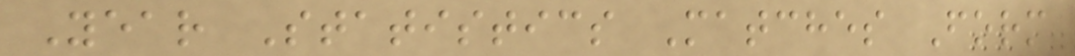Year Statistics Matches Form
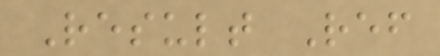Result Ref
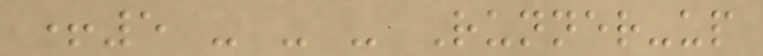+5 - - - Runner-up
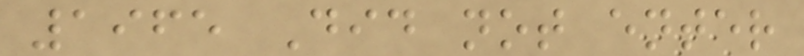1965 Did not enter
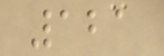121
